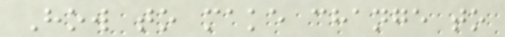How to make change to
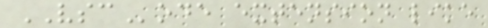VSCode extension like
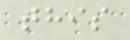this
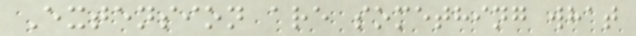Extension are something what
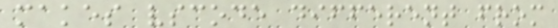makes vscode different from
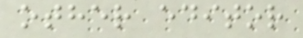other editor
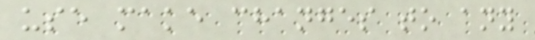use make changes to any
